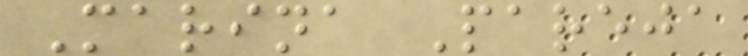Marina Pareja
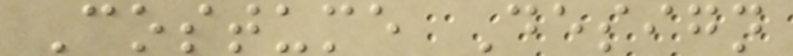Costume Design
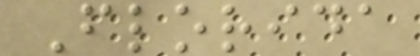Florida
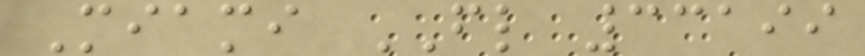Miami FL 33199
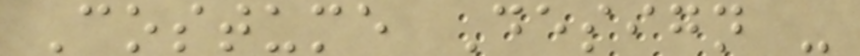Costume Design -
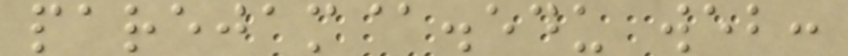parejam@.edu web:
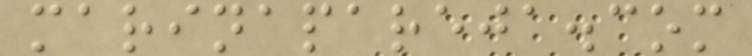marinapareja.com
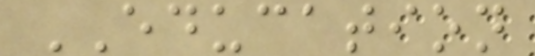EDUCATION
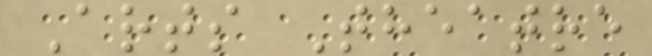Arts Theatre
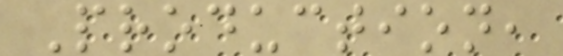Production,
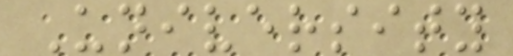University
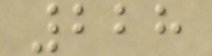228
